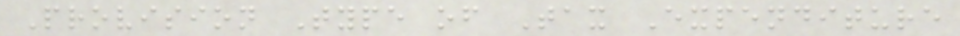Provision Type of Tax Expenditure
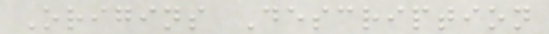Origins Description
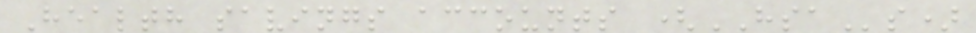Health savings accounts (HSAs)
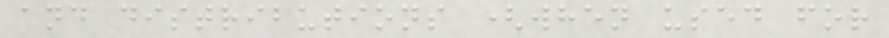and distributions (when used for
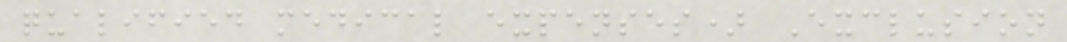qualified medical expenses) Exclusion
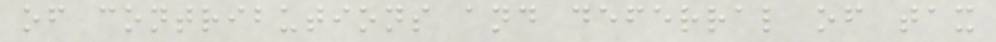of contributions and deferral of tax
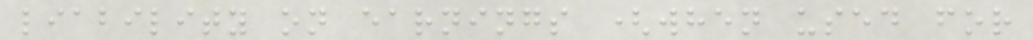liability on earnings (when used for
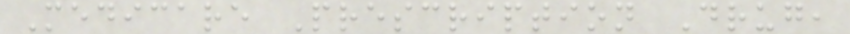Medicare Prescription Drug,
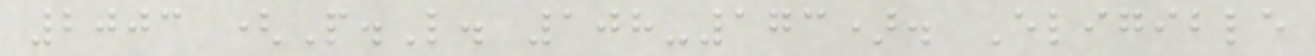2003 (P.L. 108-173). Eligible
